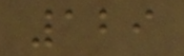129
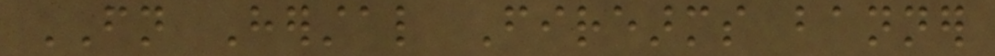FN Herstal Firearms banner
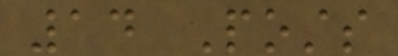14 Posts
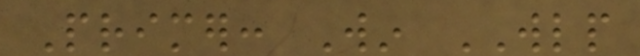Primer: Win WLP
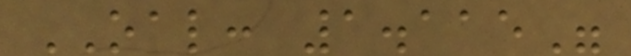OAL: 1.115"
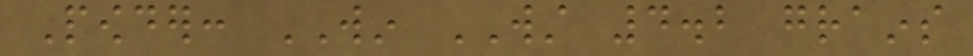Powder: WIN WST 4.2 grains
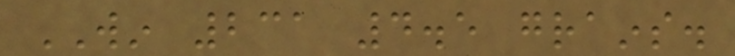WIN 231 4.5 grains.
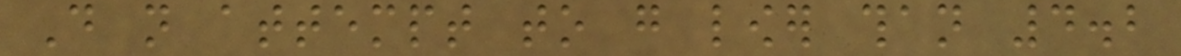Do not attempt to go lower than 4.2
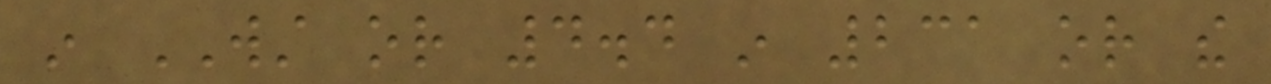in WST or 4.4 in 231 or the
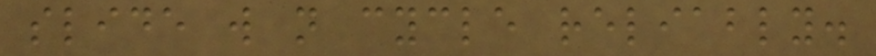slide will not cycle reliably.
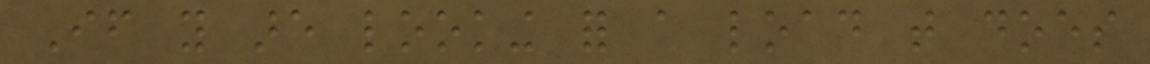If you are looking for a load that does
